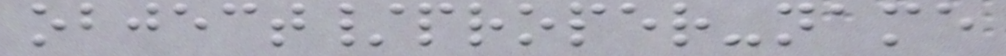object/proper-name
